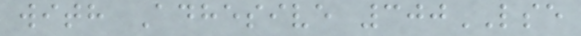with Adhesive 300LSE
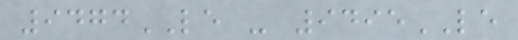9474LE - 9495LE
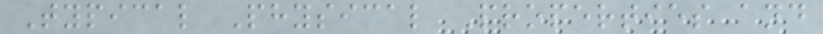Typical Physical Properties and
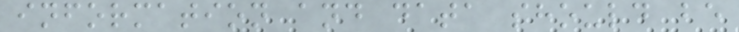information and data should be
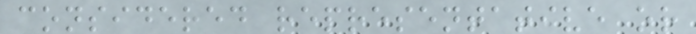considered representative or
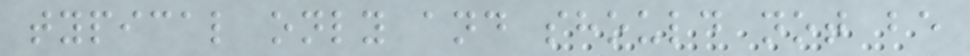typical only and should not be
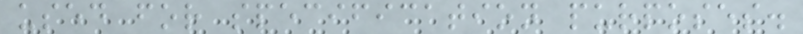used for specification purposes.
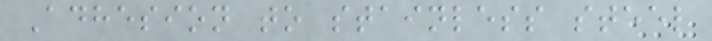Adhesion to stainless steel
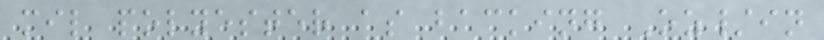mil polyester as backing Oz/in
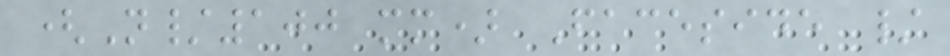(N/100 mm) Faceside /
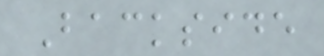Backside
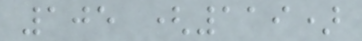105 (119)
